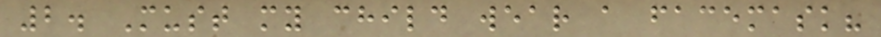2. Must my child wear a facemask?
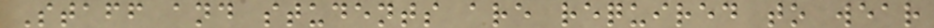Staff and students are required to wear
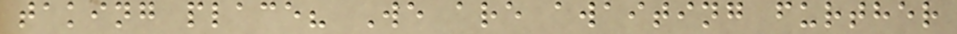taking place? We are awaiting further
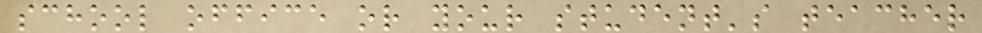school office or your student's teacher
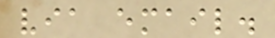via email.
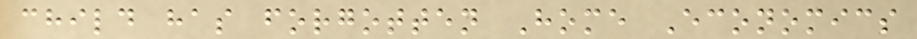child has forgotten Home Economics
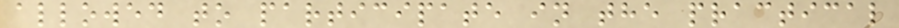allowed to participate in the practical
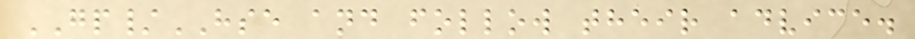GP/HSE and follow their advice.
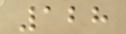128
